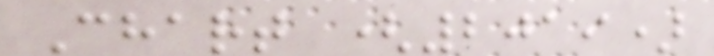Chart (2019)
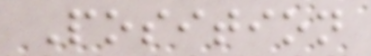Position
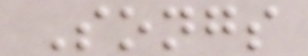Songs
